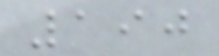190
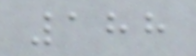188
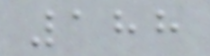188
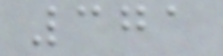371
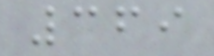369
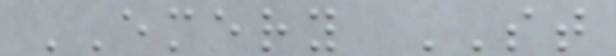EMERY ST
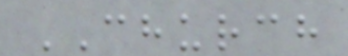CHURCH
